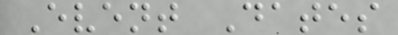Event Dates
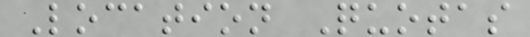Location Quotas
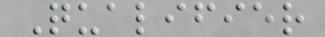Qualifier
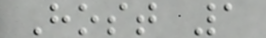Host 1
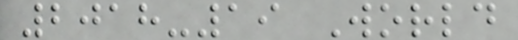2018-19 World
